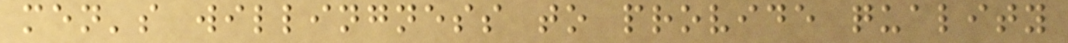men's willingness to provide quality
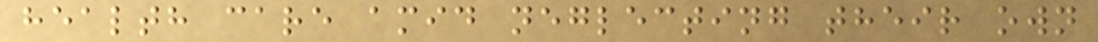health care amid neglecting their own
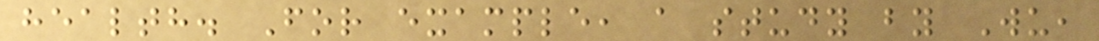health. For example, a study by Wu,
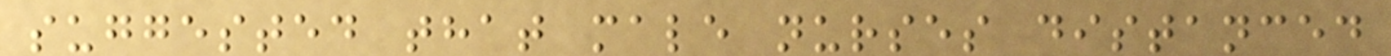suggested that male nurses distanced
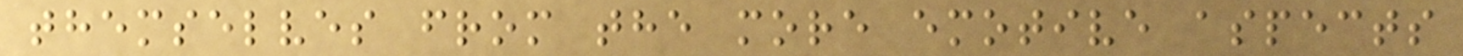themselves from the more emotive aspects
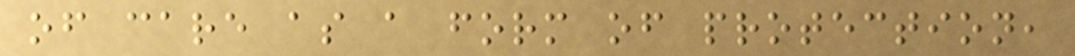of care as a form of protection,
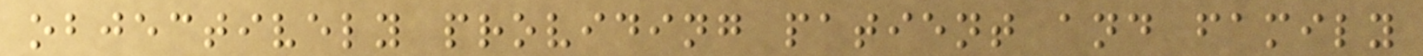objectively providing patient and family
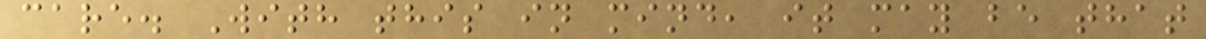care. With this in mind, it may be that
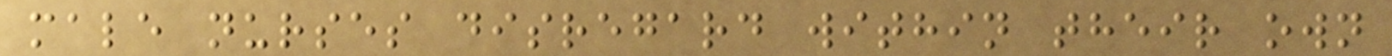male nurses disregard within their own
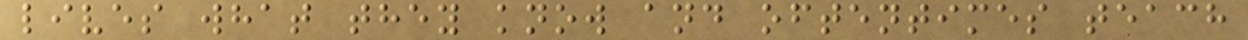lives what they know and oftentimes teach
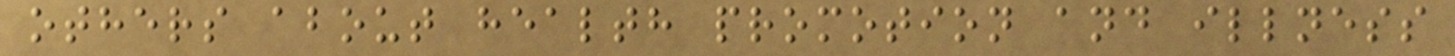others about health promotion and illness
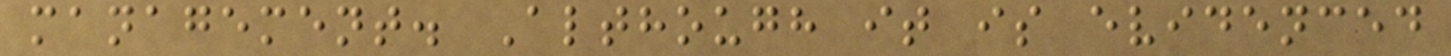management. Although it is evidenced
